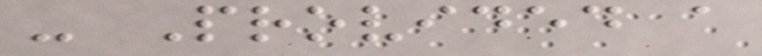- Provided a
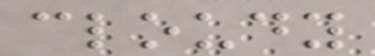cloudy
